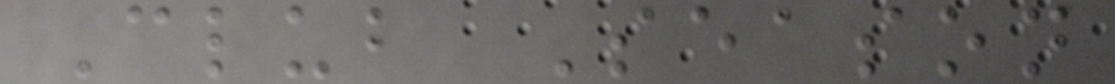Club Season
